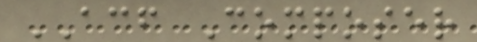ACF Composer
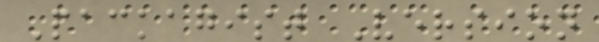Packagist Version
